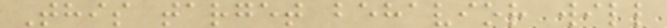This target behavior will
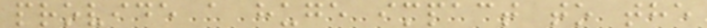provide a huge impact to the
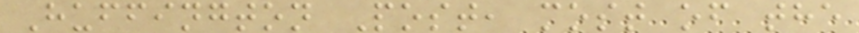Huffington Post, most of the
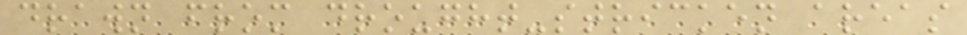drawn from drought-stricken areas
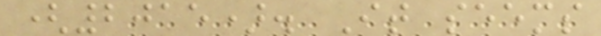(2015). It seems
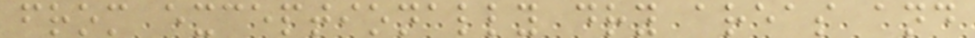from exceptionally dry areas and
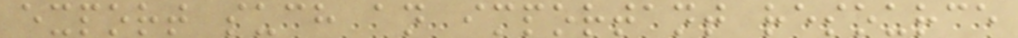export such an important resource
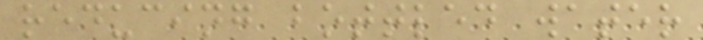reducing bottled water
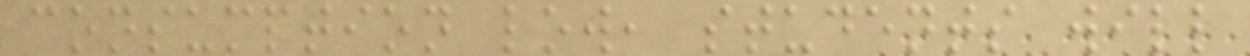consumption low, students will
